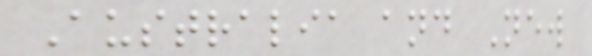Australia and New
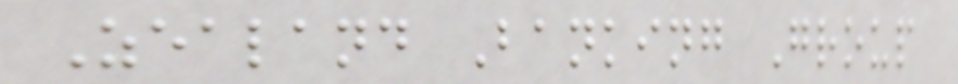Zealand Banking Group
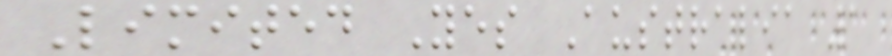Limited Yes Australia 1
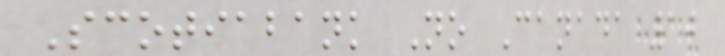Scotiabank No Canada 10
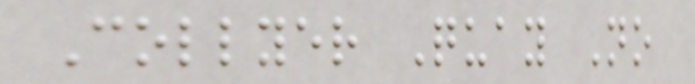Collyer Quay No
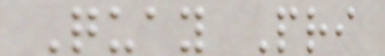Quay Pri
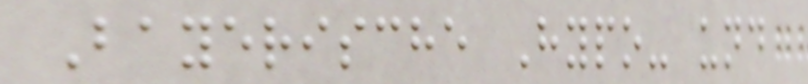Bayerische Hypo- und
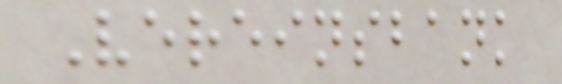Vereinsbank
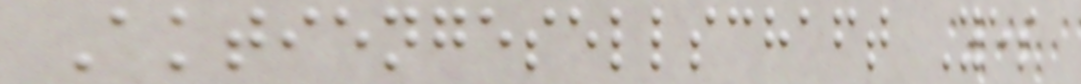Aktiengesellschaft Yes
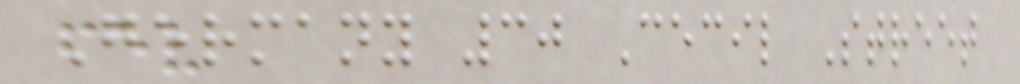Germany 30 Cecil Street
